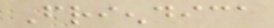Friendica
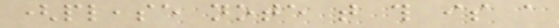(please note that this is a
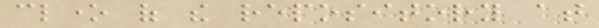clone of the repository at
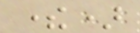there)
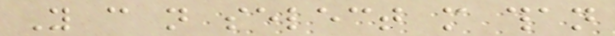You can not select more than
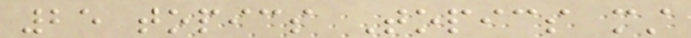25 topics Topics must
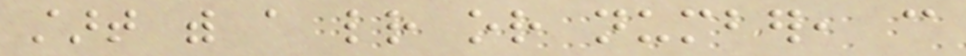start with a letter or number, can
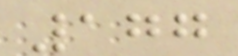177
